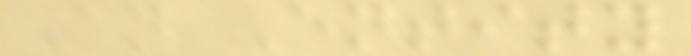An Entity
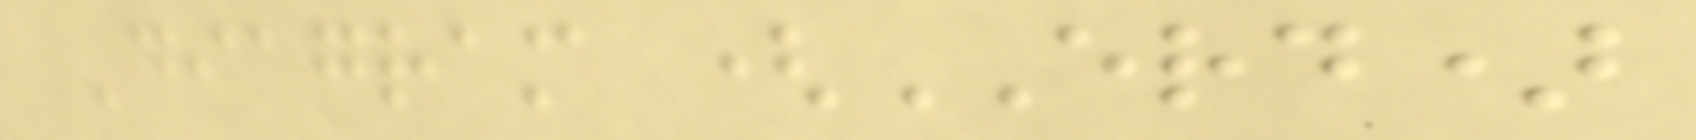Diagram (ERD)
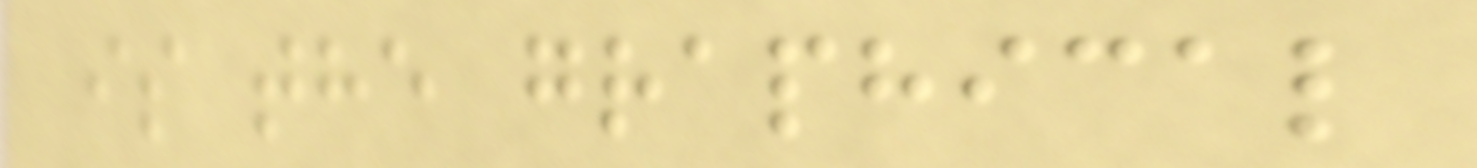is the graphical
